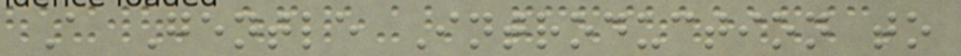A Gentle Introduction to
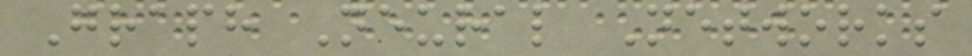Graph Neural Networks
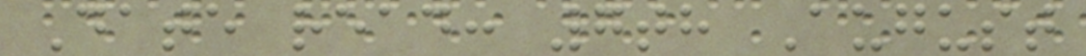Date read: 7th August
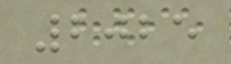2025
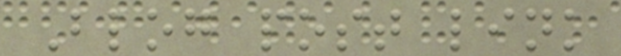Blog post link
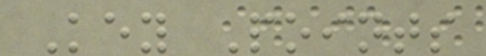Key Points
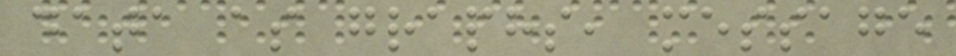data as graphs, message
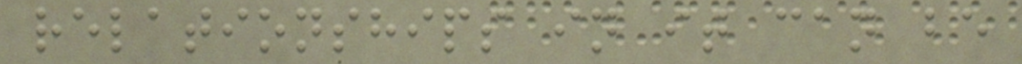relationships in it can be
